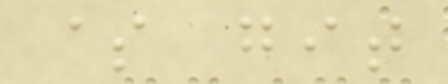$ git
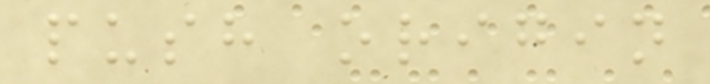push origin
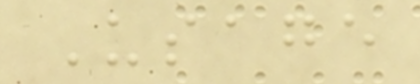Usage
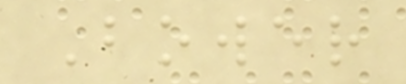Bower
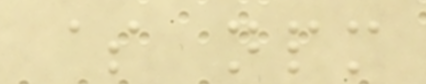$ npm
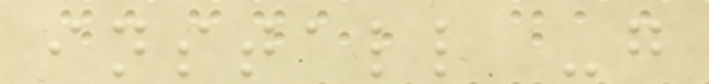install -g
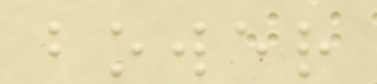bower
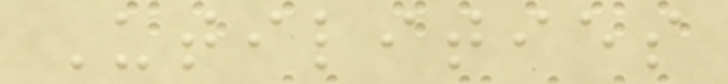Utilities
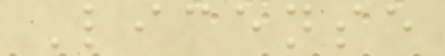License
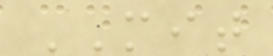MIT
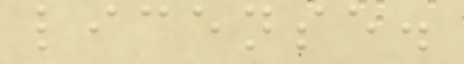license.
